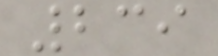239
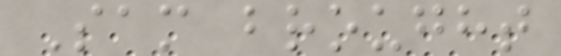Sam brought
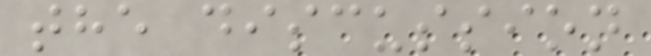the discussion
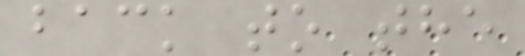back to the
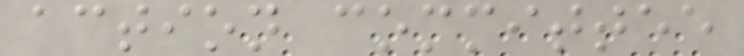action committee
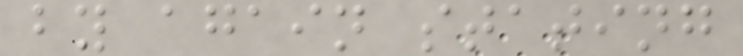by again stating
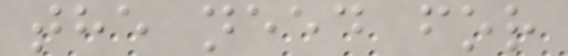the need for
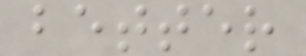better
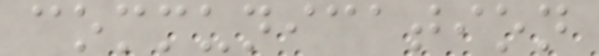communication
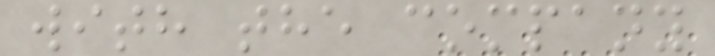with the company
